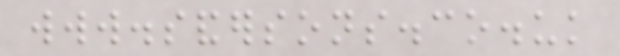www.sandersons.co.uk
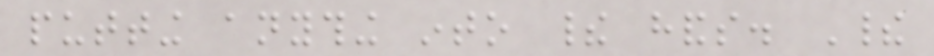putting anything into their hands. Their
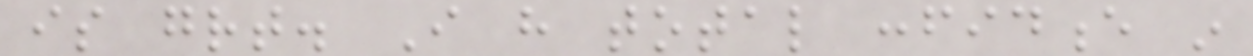is great. I have total confidence in
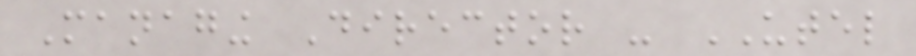Managing Director - UTEL
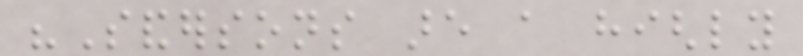"Sandersons are a highly
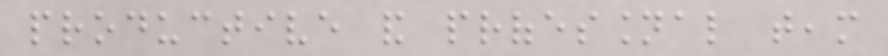productive and professional team
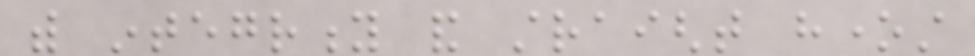with integrity and straight honest
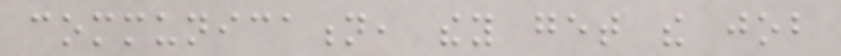communication, they get the job
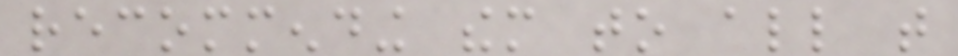recommending them to all that
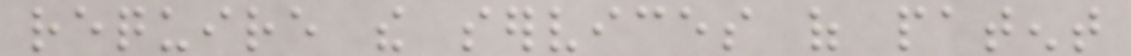require the services of patent
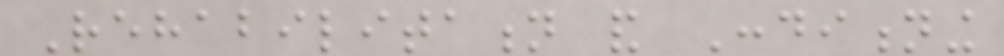Rehabilitation and Conditioning
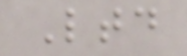Ltd
